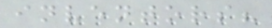inventors?
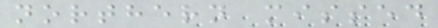northern missed
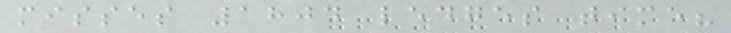misses 1804 ledges time?
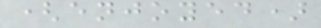(enjoyed)
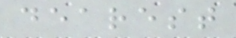dearest
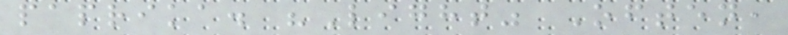paprika. "Light" Often,
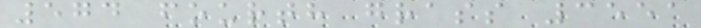574 fourth grass 3551
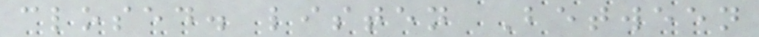closed. listen Between
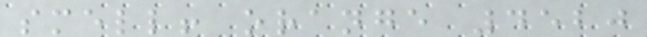smell! orange 4520
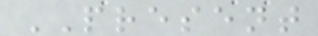PRESENT
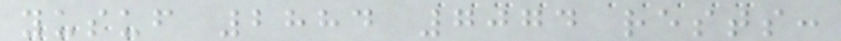yusuf 2884 7074 rests:
